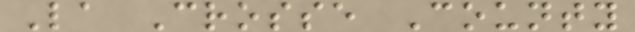La Crosse County
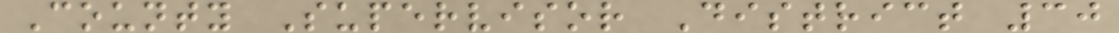County Supervisor District 30
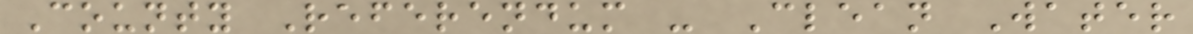County Referendum - Clean Water
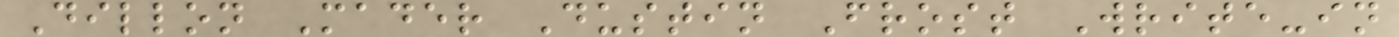Dillon Mader Dustin Frost Write-in
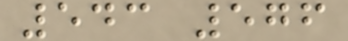543 576
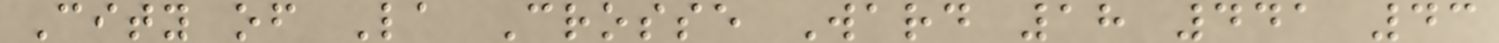City of La Crosse Ward 18 441 43
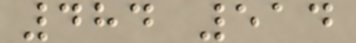484 514
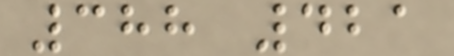388 421
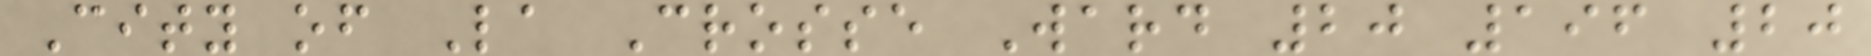City of La Crosse Ward 20 196 20
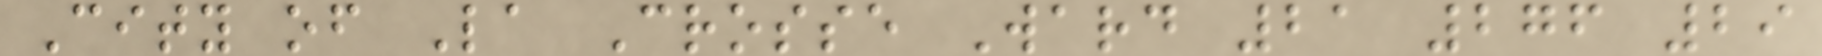City of La Crosse Ward 21 276 29
